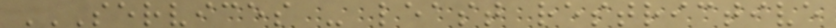SERVICES - LEAST RESTRICTIVE
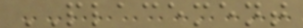PLACEMENT
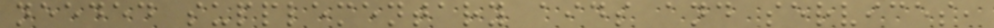needed supplementary aids and services,
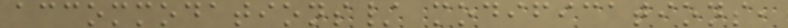accommodations/ modifications,
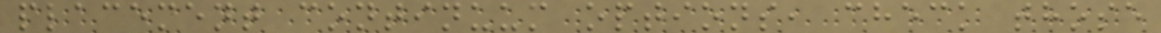placement continuum options, check those
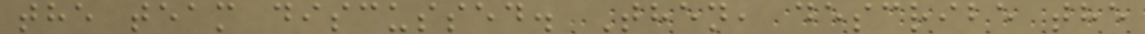the team discussed. Then, describe the
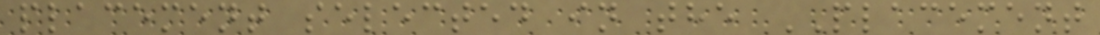placement selected in the PLACEMENT
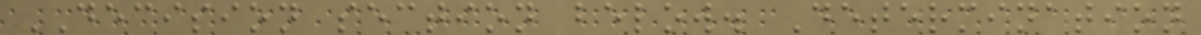DECISION section below. Determination
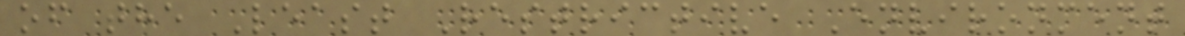of the Least Restrictive Environment
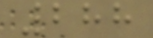288
